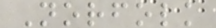Norfolk
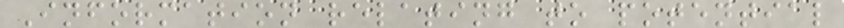Information relating to potential
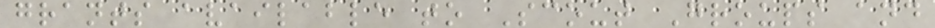grants available to Scout Groups and
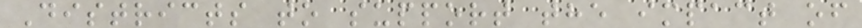Districts to support the impact of
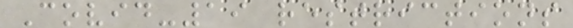Covid-19 restrictions
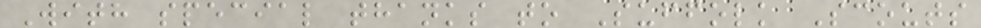With special thanks to Suffolk Scouts
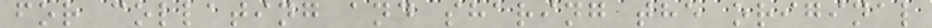for collating and sharing the original
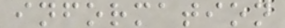information
